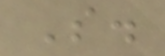S.
